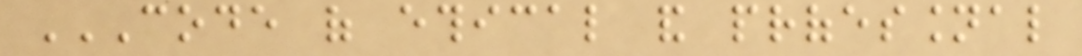CODE OF ETHICAL AND PROFESSIONAL
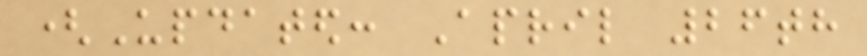(Updated: April 26th
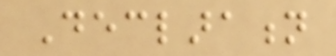Declaration
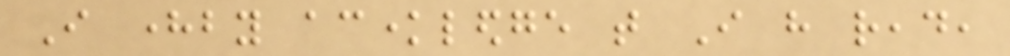I hereby acknowledge that I have read,
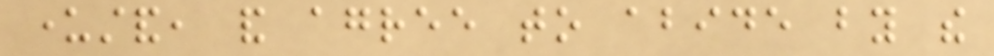understand, and agree to abide by the
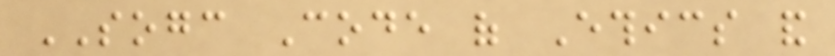SOGC Code of Ethics and
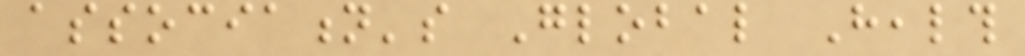association's Global Health
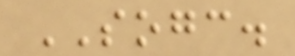SOGC.
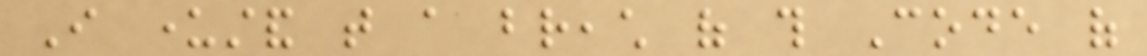I understand that a breach of this Code of
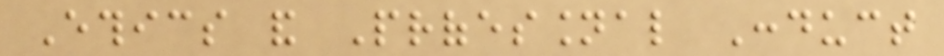Ethics and Professional Conduct
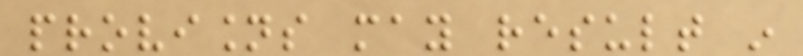provisions may result in
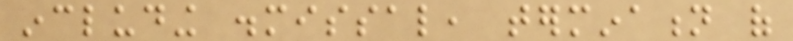including dismissal, termination of
